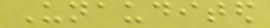Unaudited
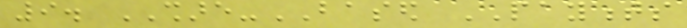9. SHARE-BASED PAYMENTS
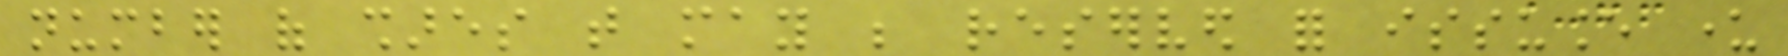number of shares that may be reserved for issuance under
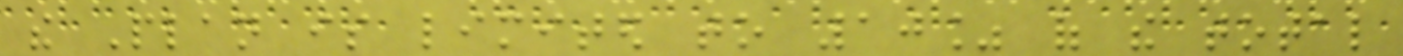the Plan is limited to 10% of the total
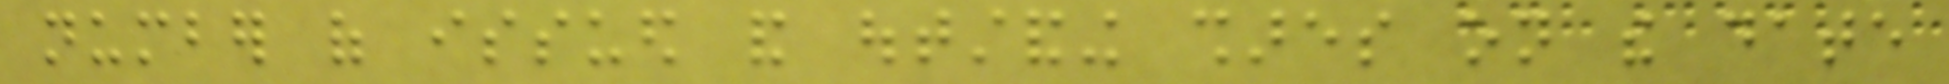number of issued and outstanding shares on the date
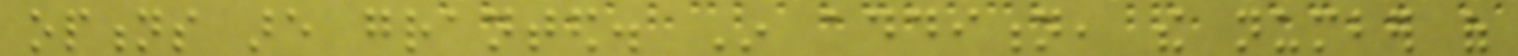options are granted. In addition, the number of
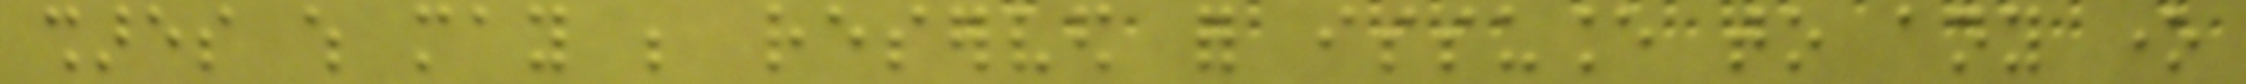shares which may be reserved for issuance to any one
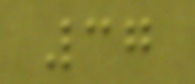37
